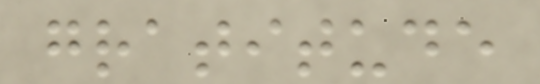gratitude
